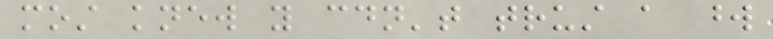most knew you couldn't trust a word
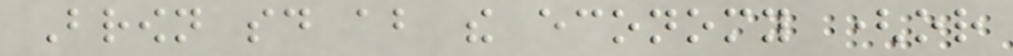Brown said about the economy (or
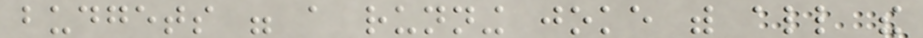budgets were a running joke with all the
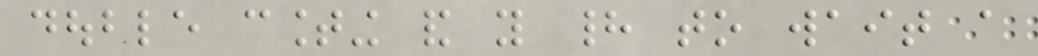double counting and you had to wait a
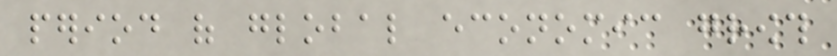period of global economic growth
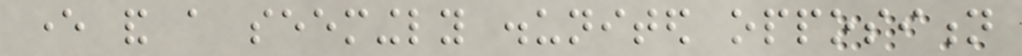ever and a seemingly disunited opposition
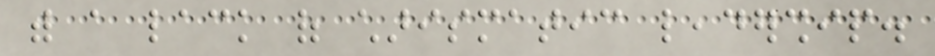with a lack of charismatic leadership.
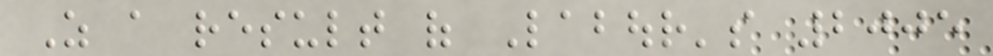As a result of Labour's 2005
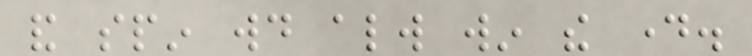and spin would always win the day.
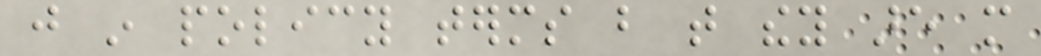just in policy terms but that they are more
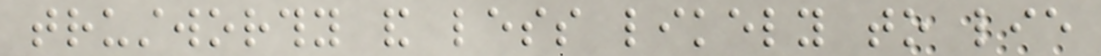trustworthy and less likely to lie
